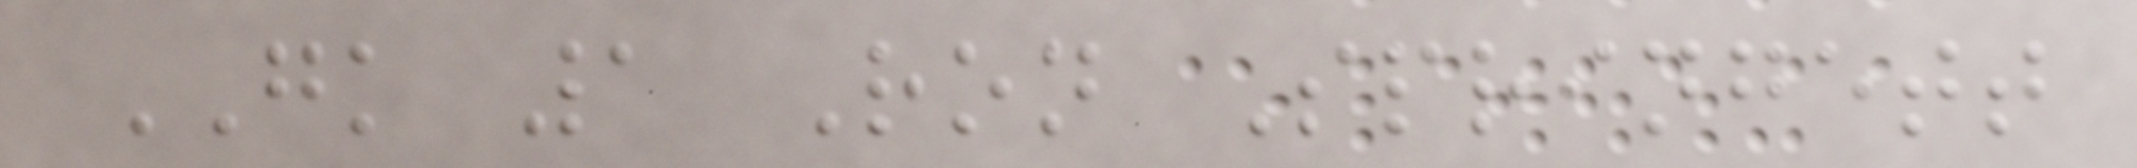GK 1 Ron Springett
